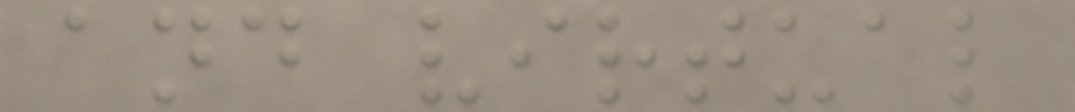and virtual
